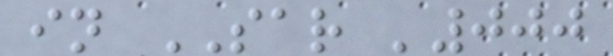in SAR '000
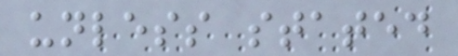unless stated
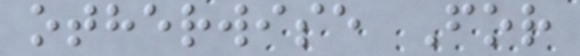otherwise For
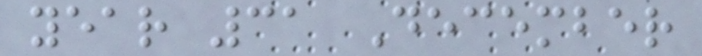year 31 December
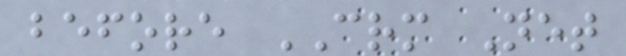before CRM Net
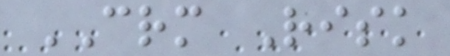CRM Risk
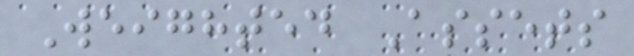Weighted Assets
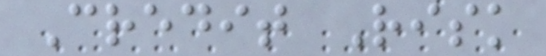Credit Risk
